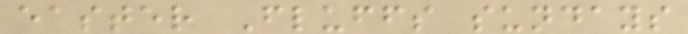easter Fluffs sundays
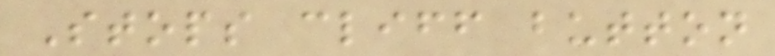Stops cliff button
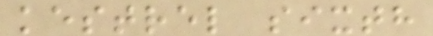kestrel sixth
